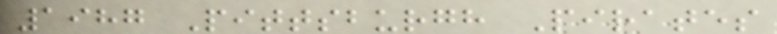1987 Pittsburgh Pirates
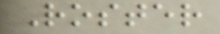Roster
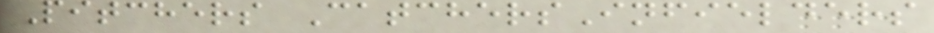Pitchers CatchersInfielders
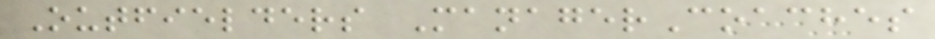Outfielders ManagerCoaches
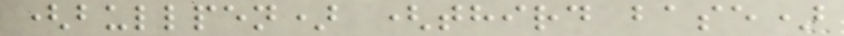(bullpen) (third base)
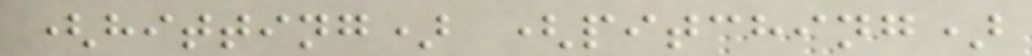(hitting) (pitching)
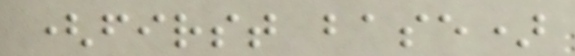(first base)
